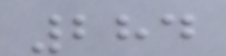284
